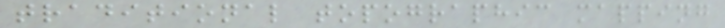traditional topographic mapping
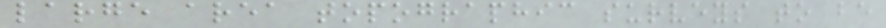large area topographic surveys to be
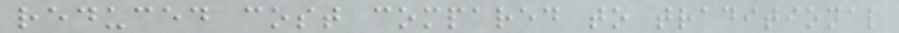reduced cost compared to traditional
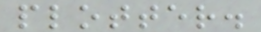plotter.
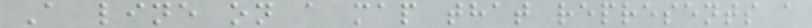A line on a map that represents a
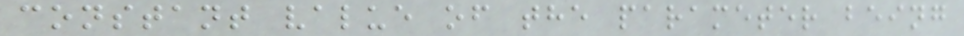constant value of the parameter being
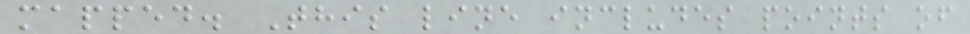mapped. This line includes points of
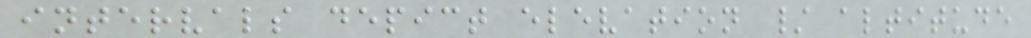intervals depict elevation / altitude
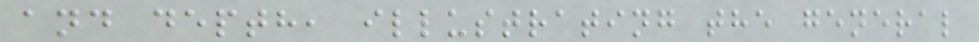and depth, illustrating the general
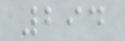294
